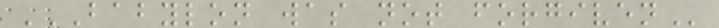BABYLON WAS NOT FORGIVEN
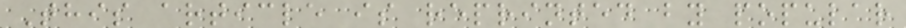This article is reprinted by popular
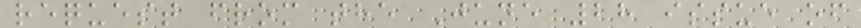request from the June 28 issue of
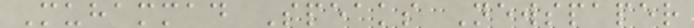Muhammad Speaks Newspaper
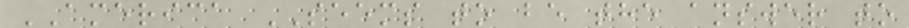AMERICA SEEMS to be the answer to
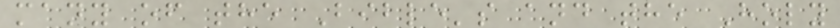many of the Bible's and the Holy
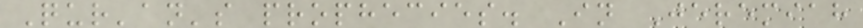Qur'an's prophecies. In Jeremiah
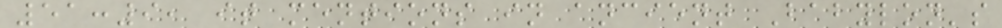51:9, it mentions in ancient Babylon's
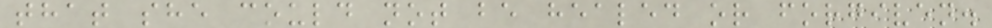that she could not be healed or forgiven.
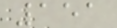151
